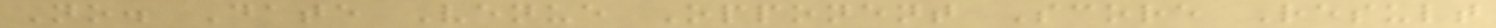No. Date Venue Opponent Score Result
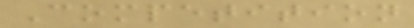Competition
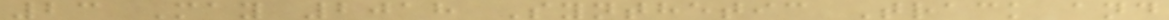23 May 2018 Synthetic Track and
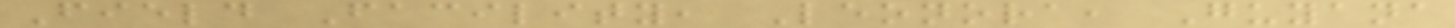Field Facility, Leonora, Guyana
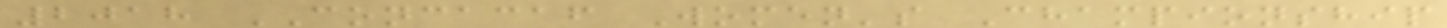2018 CONCACAF Women's Championship
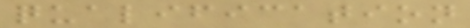qualification
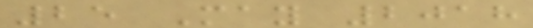25 May 2018
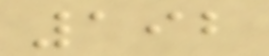192
